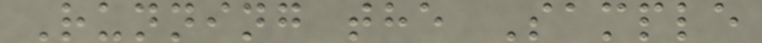Running the Sample
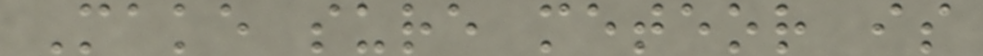Make sure meteor is
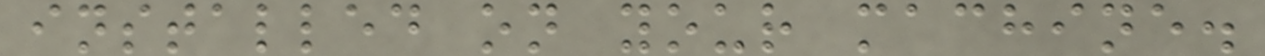installed on your machine.
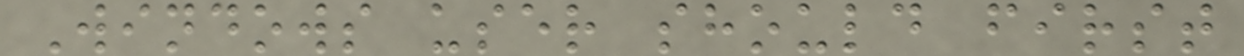Windows user should first
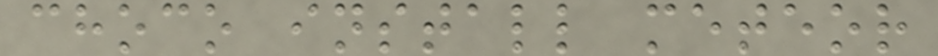choco install meteor
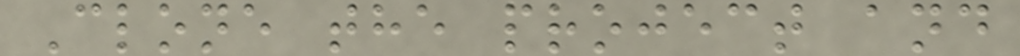Clone the project and
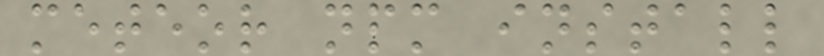meteor npm install
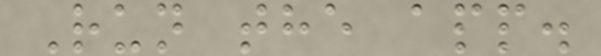Run the app.
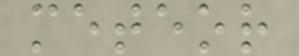meteor
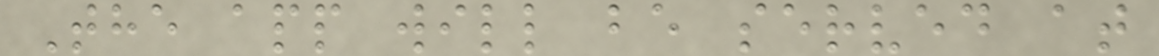The app will be served at
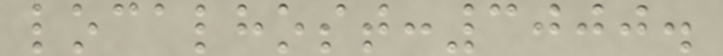localhost:3000.
